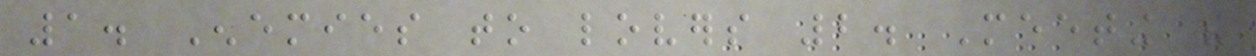1. Enemies to lovers 2. Meeting the
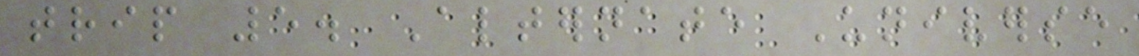trip 5. Alternate Universe
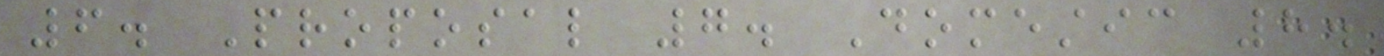6. Proposal 7. Domestic 8.
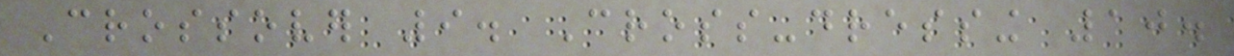Crossover 9. Cross-dressing 10.
